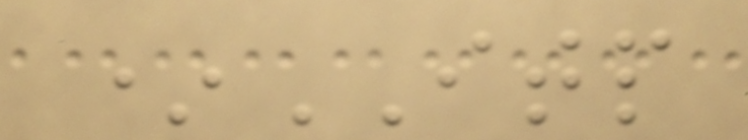*ITP
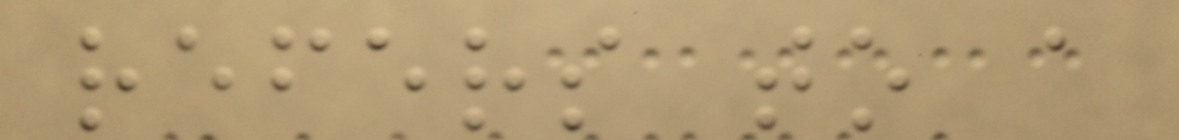refers to a
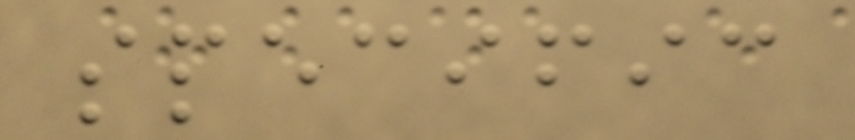specific
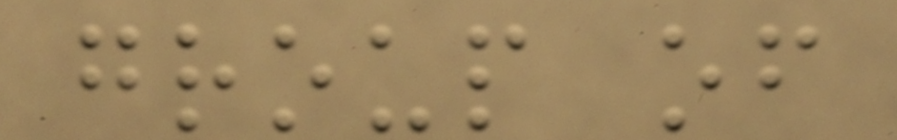group of
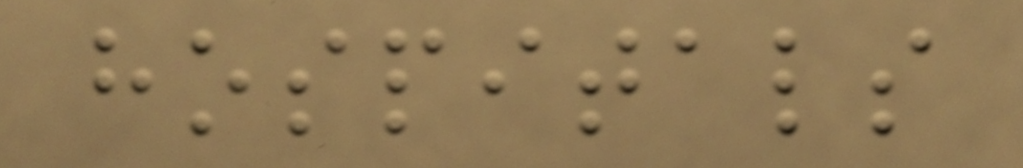hospitals
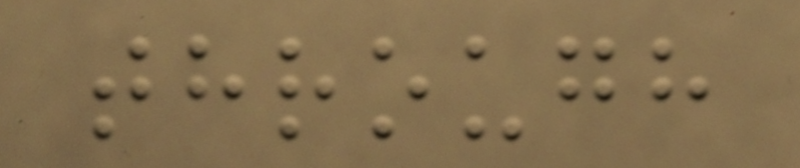through
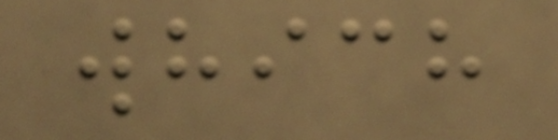which
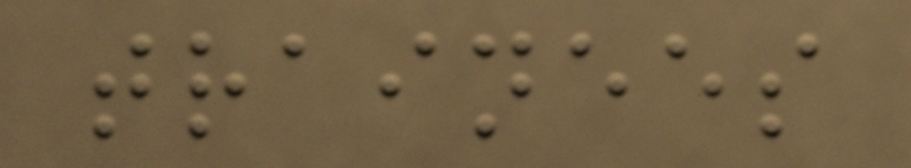trainees
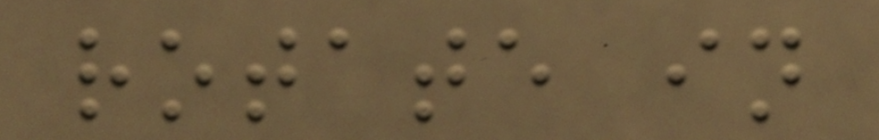rotate in
